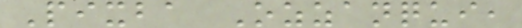Pixba Ozzanqui,
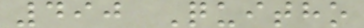490 Quitho
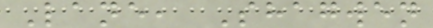Lane, Shagwen
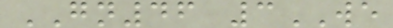GN46 3WE
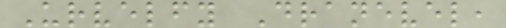Urvelfy Dranevel,
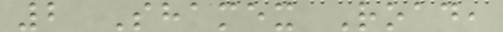2 Shamex Road,
